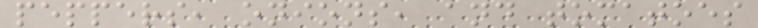peppers, onions, and tomatoes
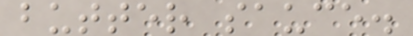butter sauce.
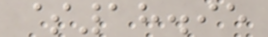$18.95
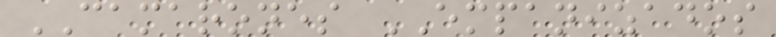CAMARONES EMPANIZADOS
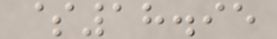$18.95
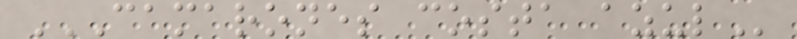CAMARONES COSTA AZUL
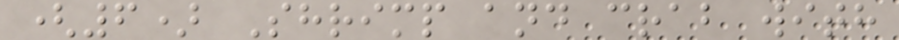(6) Shrimp and crab with
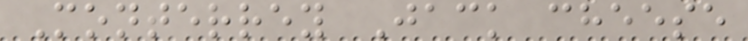Monterrey Jack cheese
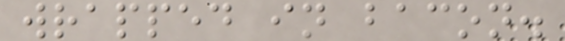wrapped in bacon.
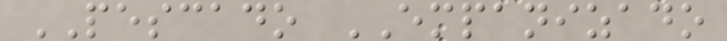PESCADO EMPANIZADO
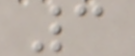3
